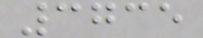3735
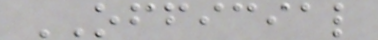OFFICIAL
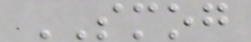SMOG
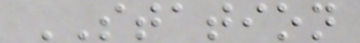STATION
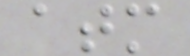atm
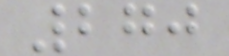270
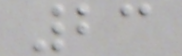23
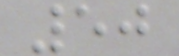50
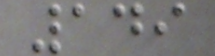149
